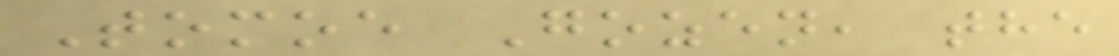Tomoe Gozen, the
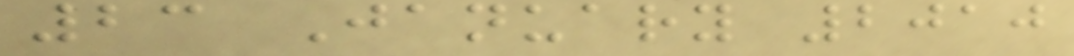23 January 2010
